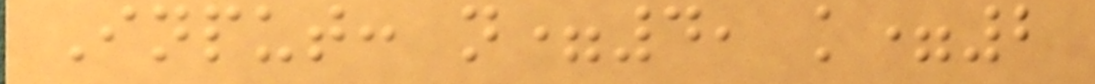Input: n=4, k=2
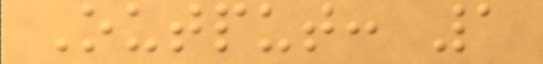Output: 1
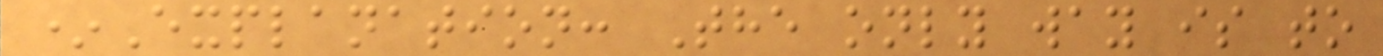*Explanation: The only way is to
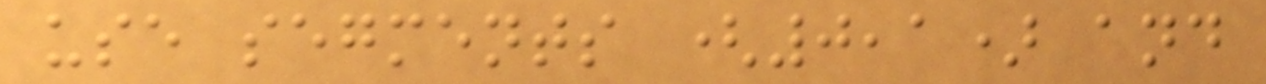use segments (0,1) and
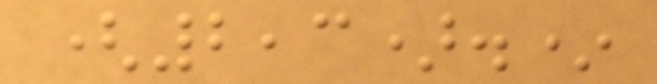(2,3).*
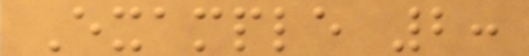Example 2:
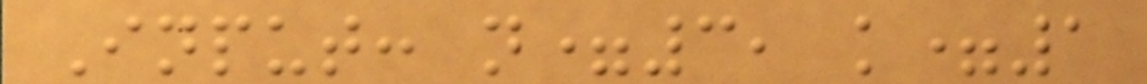Input: n=3, k=1
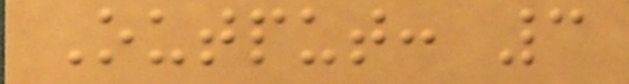Output: 3
